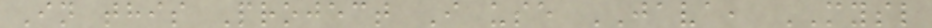In this Project I use JAVA, MYSL
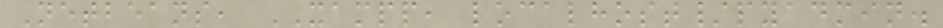Netbeans, XAMPP, localhost/pyadmin.
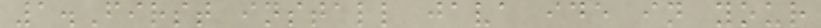1.First install java ide in your
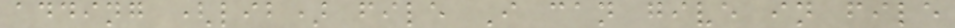adding (lib) file I can give in file
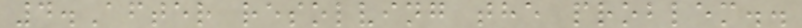4.After resolving the problem..
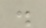.
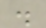.
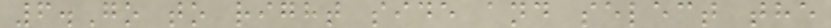6.Go to right side and select the
